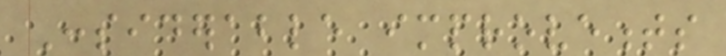Considerable improvements
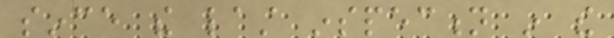since the last inspection in the
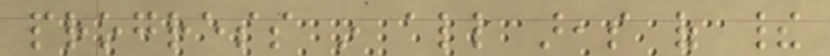progress in all areas of their
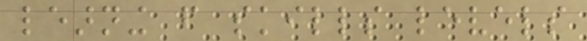learning from skills levels
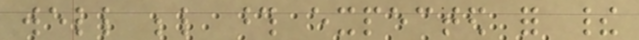well below those expected for their
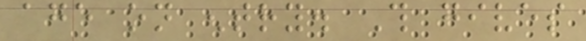age on entry. This gives
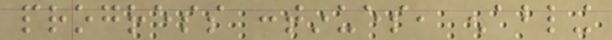progress continues, enabling
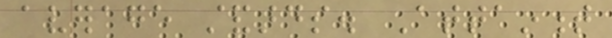average standards. Attainment
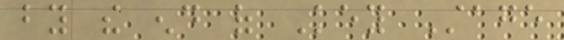by the end of Key Stage
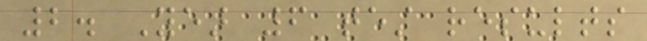2. Year 6 test results
